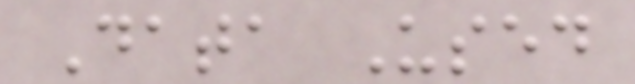Data Used
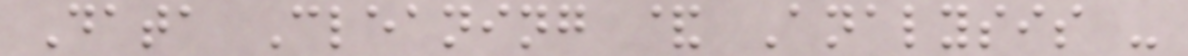Data Cleaning & Analysis -
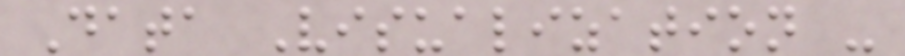Data Visualization -
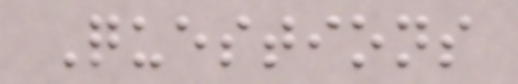Questions
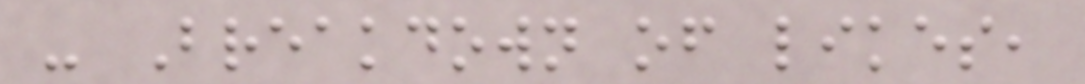- Breakdown of likes,
